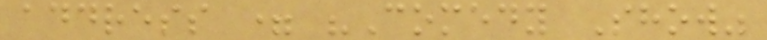address = "Comedy Show"
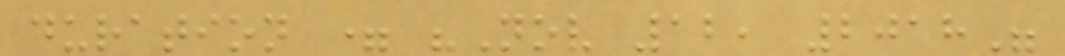duration = "Nov 12, 2018"
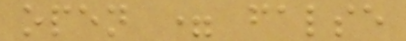open = false
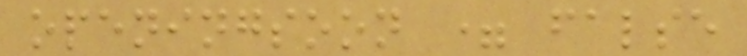openingsoon = false
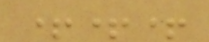+++
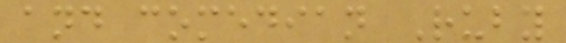and comedian Ruby
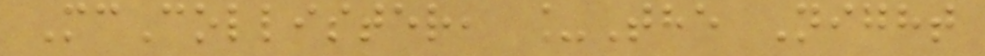McCollister, _The Night
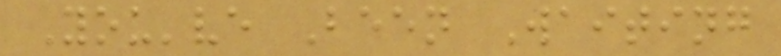You've Been Waiting
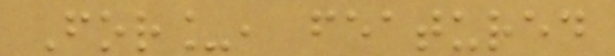For_, featured
